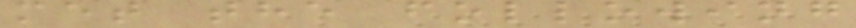met the following
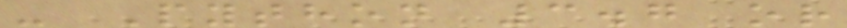- Python 3.7 or
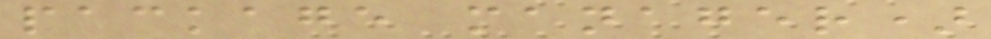package manager)
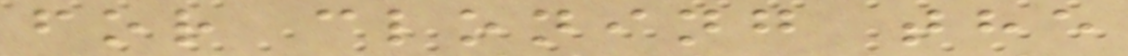for cloning the
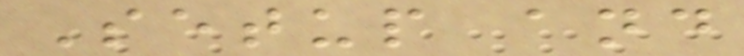Setup and
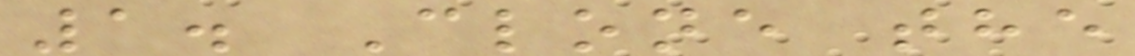1. Clone the
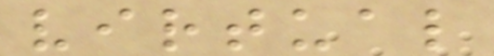virtual
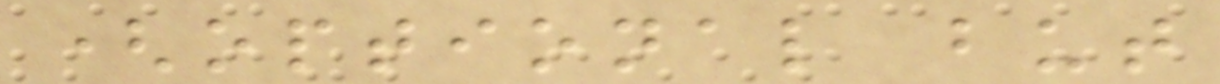(optional but
